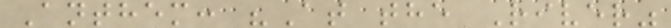Anthem: "At the River"
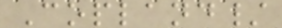Copland/
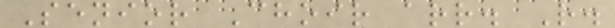Senior Choir arr. R.
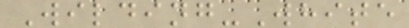Wilding-White
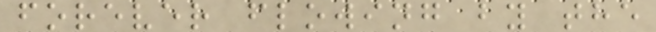forever flowing by the
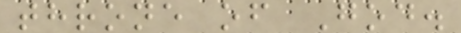throne of God.
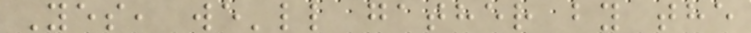Yes, we'll gather by the
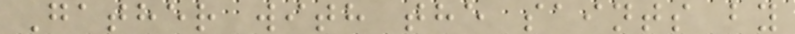Gather with the saints by
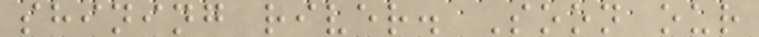shining river. Soon our
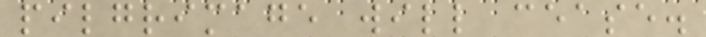pilgrimage will cease.
